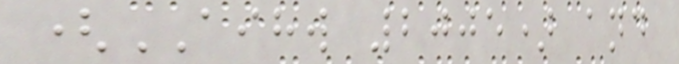(AIHW 2005) and
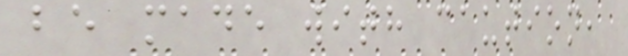be made with caution,
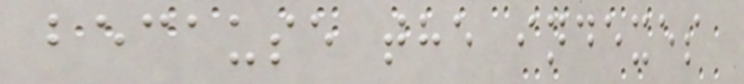because the indexes
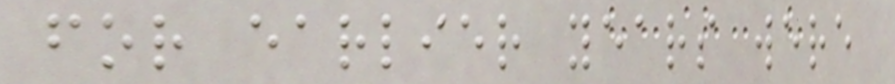for earlier years were
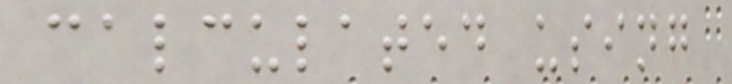calculated using
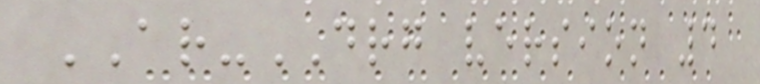AR-DRG version 4
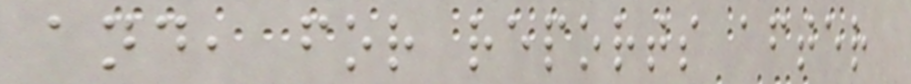and, for reports after
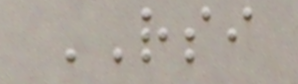RSI
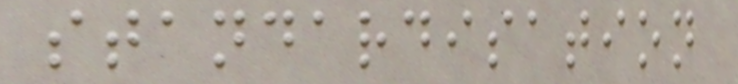standardisation
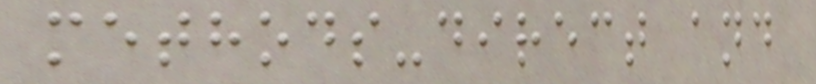methods-direct and
